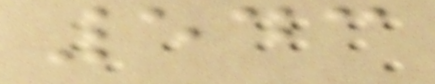543
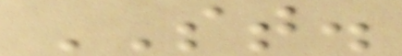ST.
